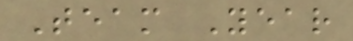Team Year
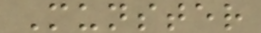Munster
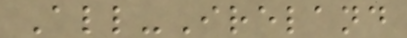All-Ireland
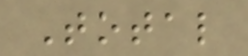Total
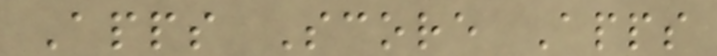Apps Score Apps
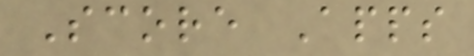Score Apps
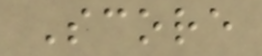Score
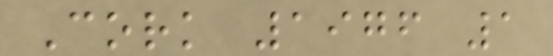Cork 1976 1
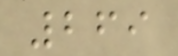269
